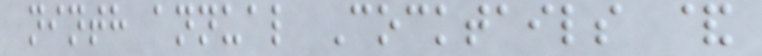ninth annual Cocktails &
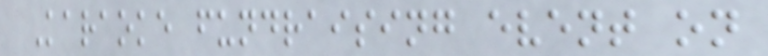Karaoke fundraising event on
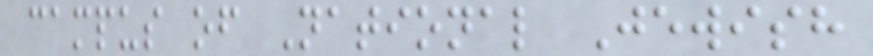campus of National Jewish
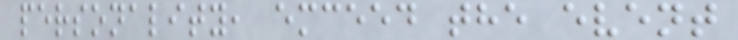personality, emceed the event
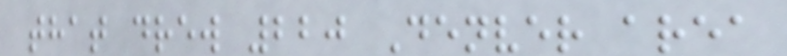that drew 220 Denver area
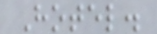Hotel.
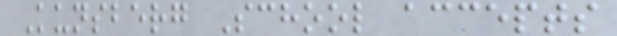Kunsberg School accepts
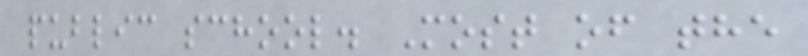public school. Most of the
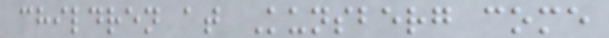children at Kunsberg come
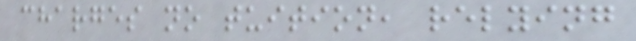charges no tuition, relying
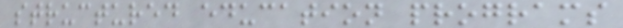structured education programs
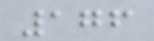176
